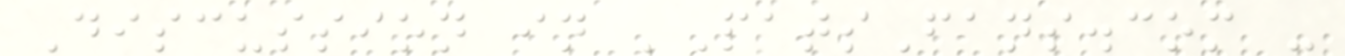Discussion in 'PatsFans.com -
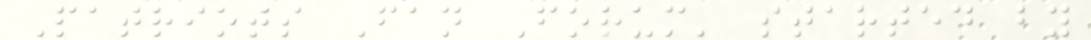Patriots Fan Forum' started by
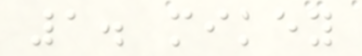1. mikey
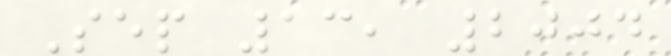Sep 13, 2004
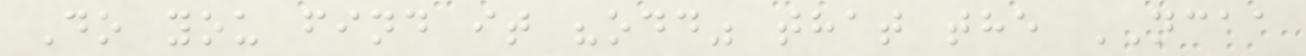Do you find it "odd" that the NCAA
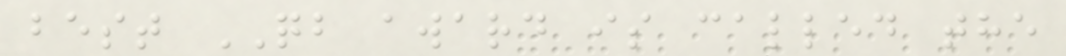best QB award is called the
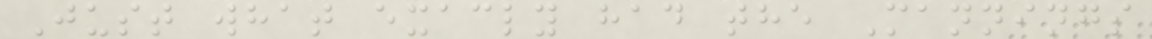Just what exacly had the Mannings
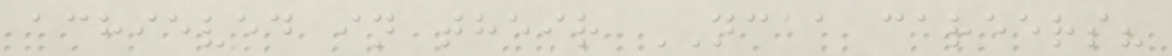achieved in their NCAA careers?
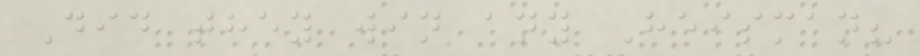Did they win any Heisman?
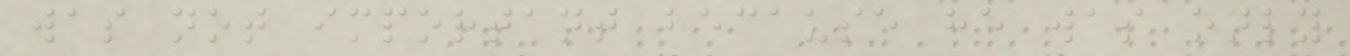was not important because he was only
